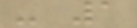- 1
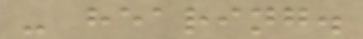- hearing.
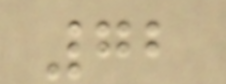72
